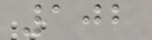102
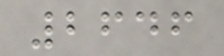2646
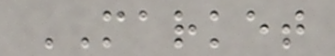MARKET
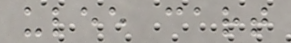ulee cart
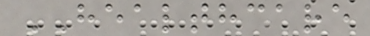HEALTHCARE
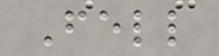Fell
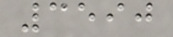3590
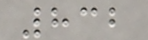832
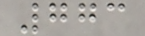773
